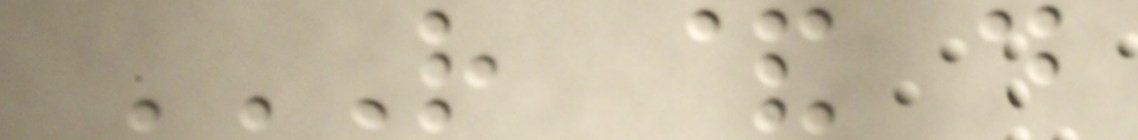R & D
